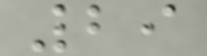29
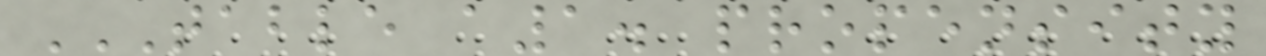TABLE A1. PROPENSITY
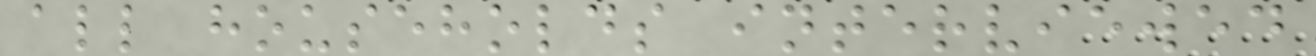all households interviewed
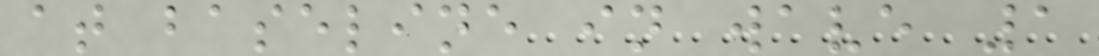at baseline in wave 1
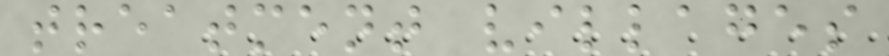treatment villages
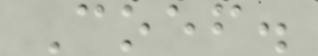Coef.
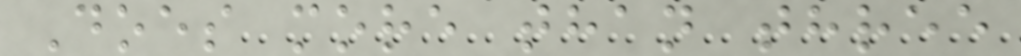Does more than three
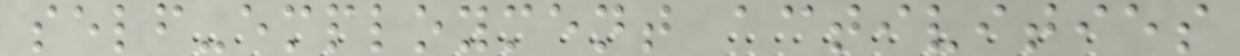self-employment activities
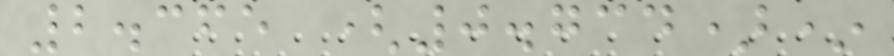2.365 (0.734)*
